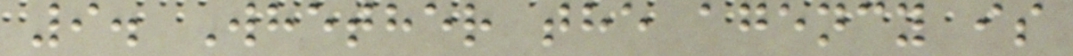9. Whether the agency is
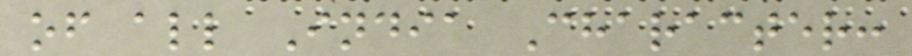of all India Character:
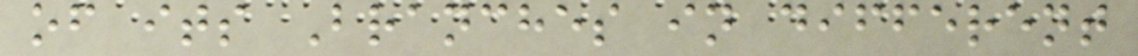of its Branches in different
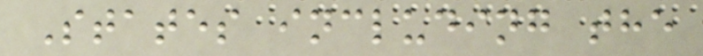States including the
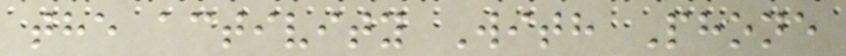the activity With Phone
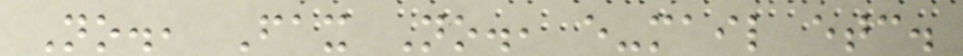No., Fax No., e-mail etc.
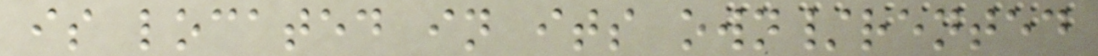is located in its own/rented
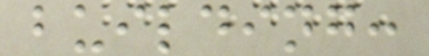building:
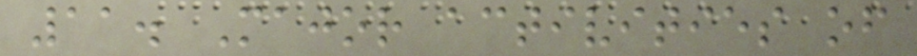11. Major activities of
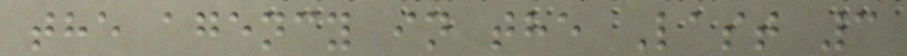the agency in the Last 3
